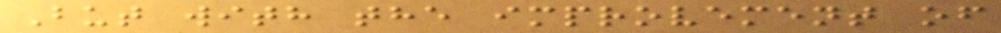But with the improvement of
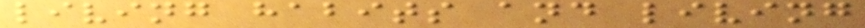living habits and living
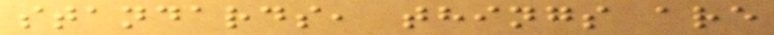standards, things are
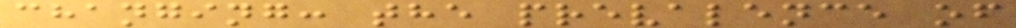changing: the prevalence of
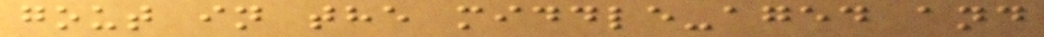gout in the middle-aged and
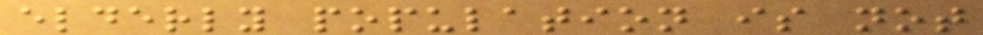elderly population is not
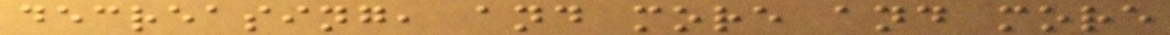decreasing, and more and more
